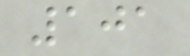101
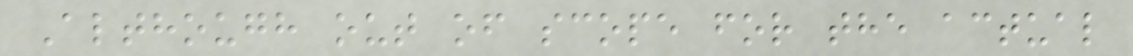Although out of scope for the actual
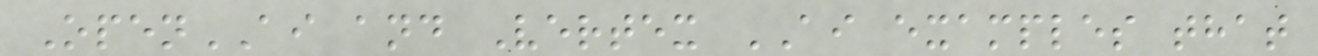OpenAI and Vertex AI examples that
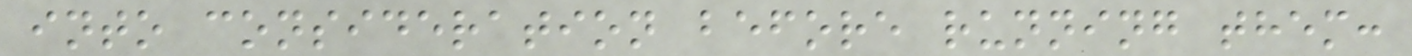into consideration before running them:
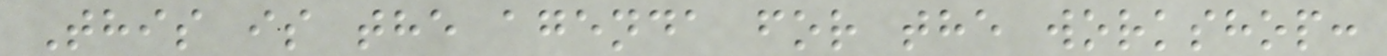This is the agenda for the workshop:
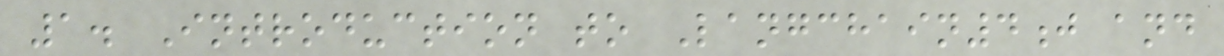1. Introduction to Langchain4j and
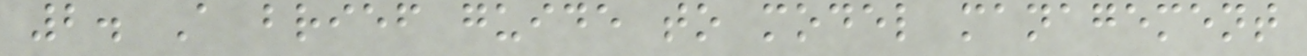2. A brief guide to model management
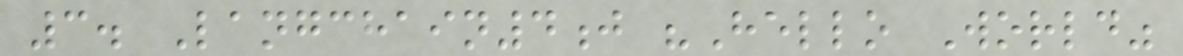3. Langchain4j "Hello World"
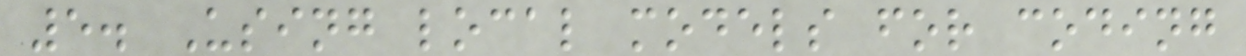5. Using local models for coding
